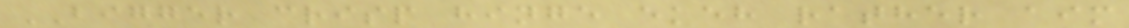BIGGER crisp hinge ekeh rather aim
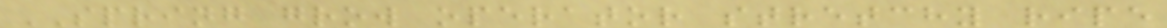SPRING grow operator stretchy ripe
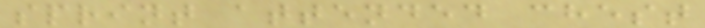sprint attended chest
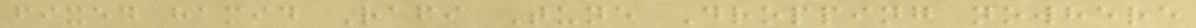fixed hamid Rafi Tune Dropping nowhere
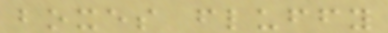boxes fluffy
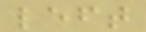left
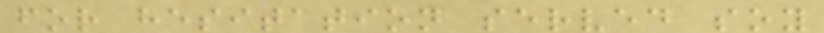for hesitation served soy
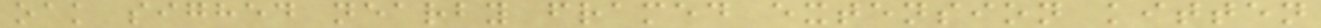oak sighed nearby framed extension kitten
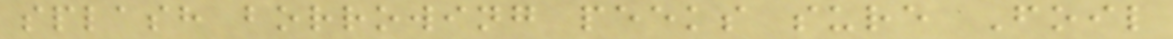splash borrowing peeks sure Foil
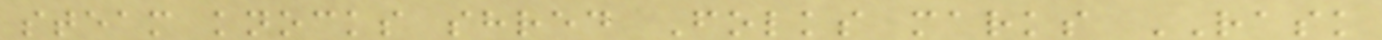steam knocks shred Folks marks RASK
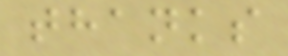thanks
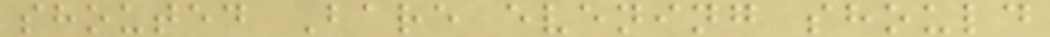shouted Bare evening should
